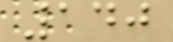140
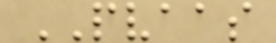PVAAS
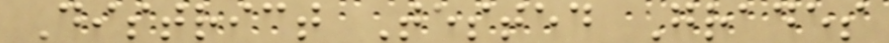District Tested Grades
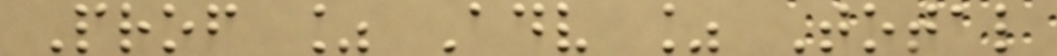Prof % Adv % Total
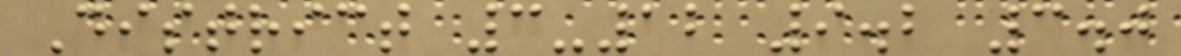District 3-12 9.2 3.0
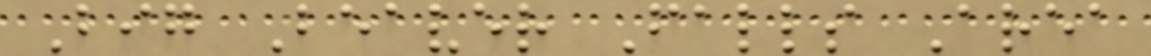Big Beaver Falls Area
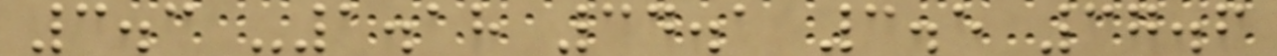3.3 -1.18 34.1 3.5 37.6
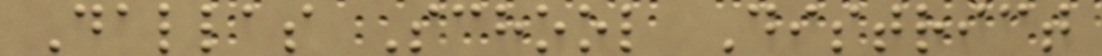Dallas School District
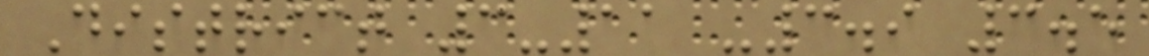District 3-11 -3.9 3.5
